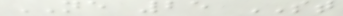NE 25 ST
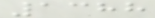1388
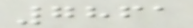7861
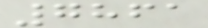7861
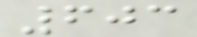603
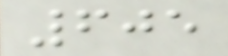605
